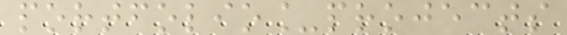portfolio_projects
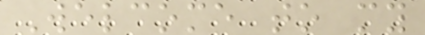Welcome to my
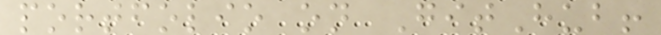portfolio on GitHub!
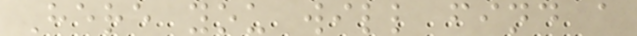Here you will find a
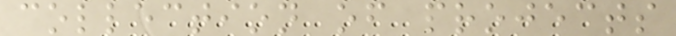collection of projects
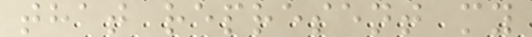that represent my
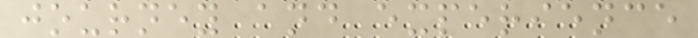journey and experience
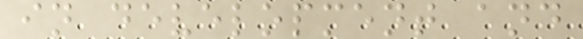in development and
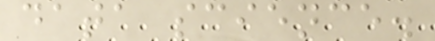data science.
